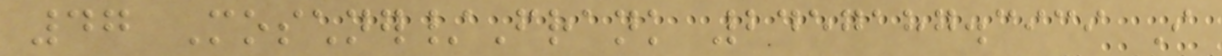47 Moschner/Frank 2457187.3939 I
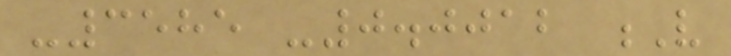-3585 -0.0012 V
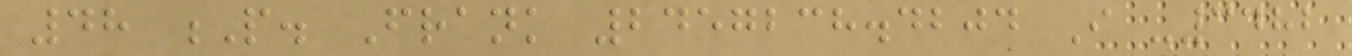48 P. Frank 2457238.4204 I -3482
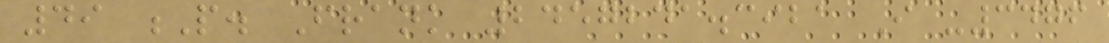49 P. Frank 2457241.3921 I -3476
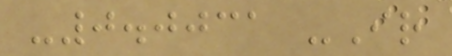-0.0031 -Ir
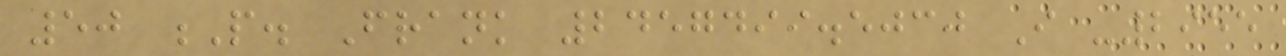50 P. Frank 2457499.5030 I -2955
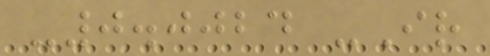-0.0024 -Ir
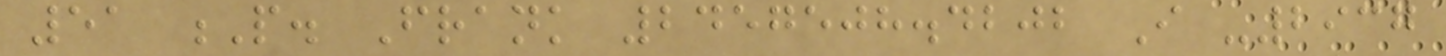51 P. Frank 2457508.4202 I -2937
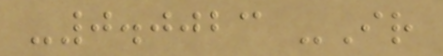-0.0023 -Ir
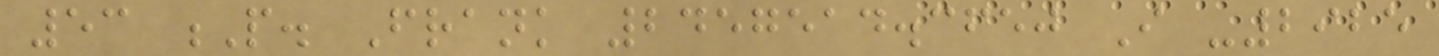53 P. Frank 2457514.3650 I -2925
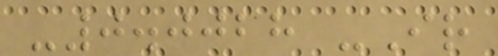-0.0028 -Ir
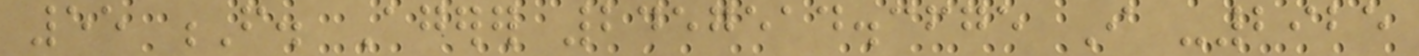55 F. Agerer 2457514.3675 I -2925
